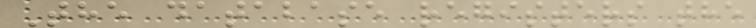The database registers the
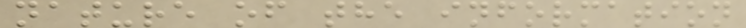nature of the information
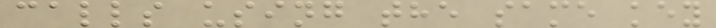calls using the same key
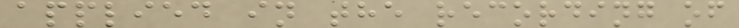applied in the recording of
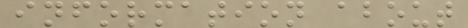information about
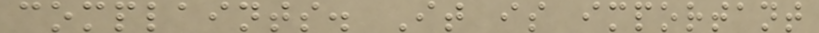complaints. It is important
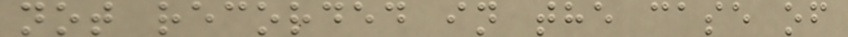not recorded in the case of
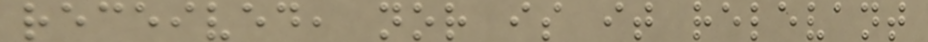received, nor is it relevant
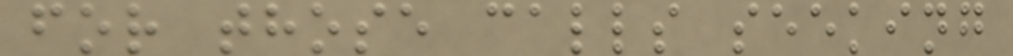for those calls seeking
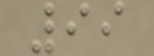99
